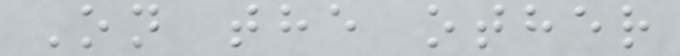On the other
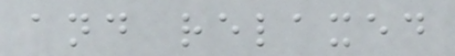and relaxed
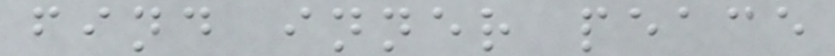find inner peace
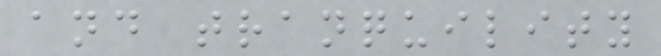and tranquility
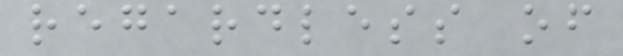regardless of
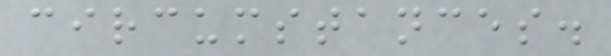circumstances.
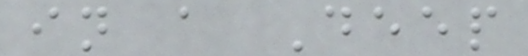in a Deep
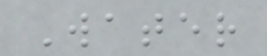Water
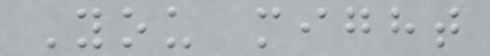You might
